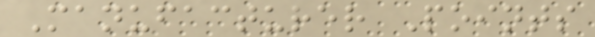Manufacturer Points
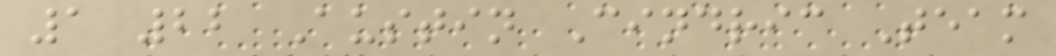1 22 Austin Cindric Team
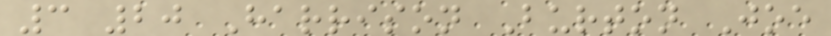3 20 Harrison Burton Joe
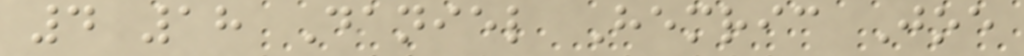4 18 Daniel Hemric Joe
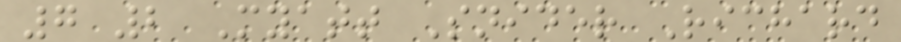7 2 Myatt Snider Richard
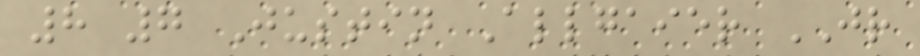8 7 Justin Allgaier JR
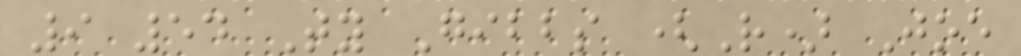9 54 Ty Gibbs (R) Joe
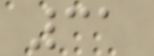31
